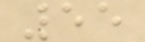55
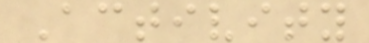Activity
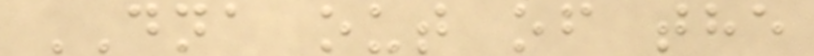DNA out of the
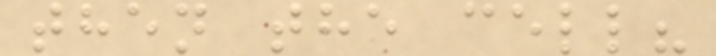then the cell?
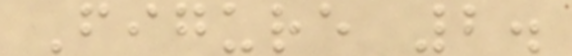Figure 2.
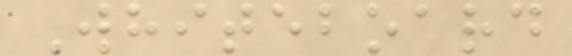Whiteboard
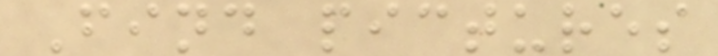Find pictures
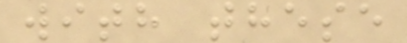with these
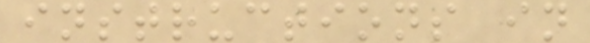instructions in
